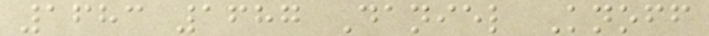1683 1687 Daniel Knoff
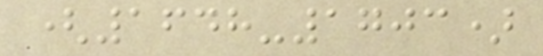(1648-1703)
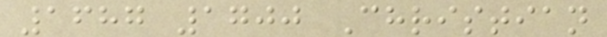1687 1700 Christian
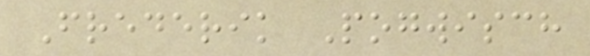Frederik Pogwisch
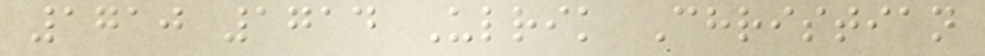1710 1714 Ulrik Christian
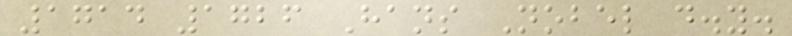1714 1726 Hans Nobel d.y.
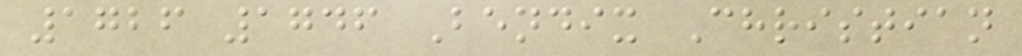1726 1746 Bendix Christian
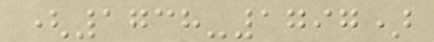(1738-1797)
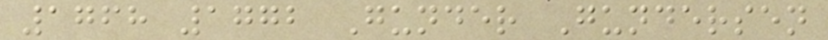1768 1772 Gunder Gundersen
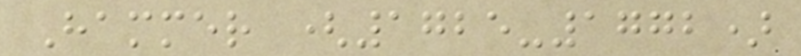Hammer (1725-1772)
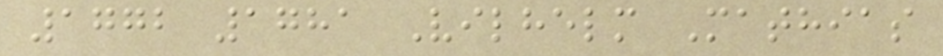1772 1781 Vilhelm Mathias
